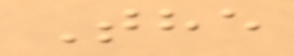The
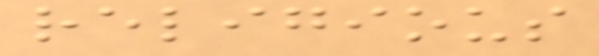religious
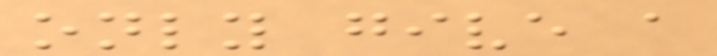only give a
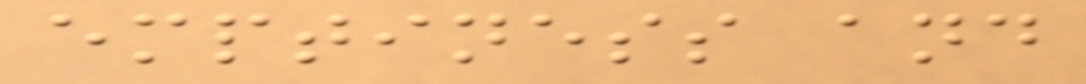emptiness and
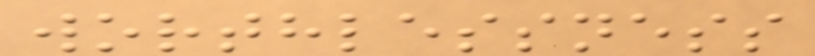worthlessness
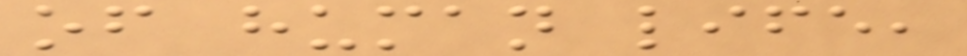of human life,
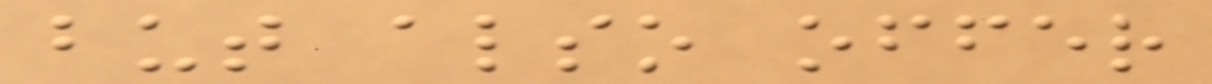but also offer
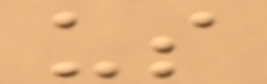us
